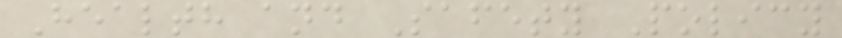Health and Safety Policy
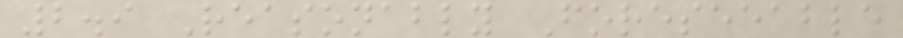2.9 Reasonably Foreseeable
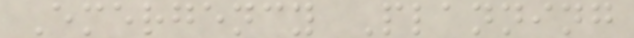Emergency Planning
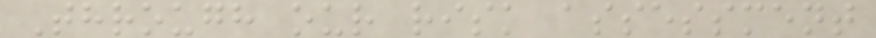Through our risk assessment
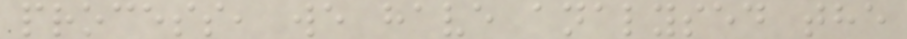process, we have analysed the
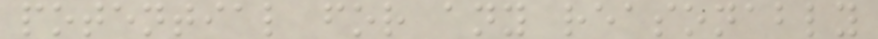potential for any reasonably
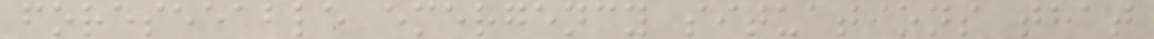foreseeable emergency situations that
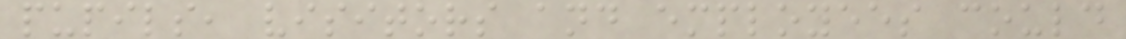pupils, visitors and employees could
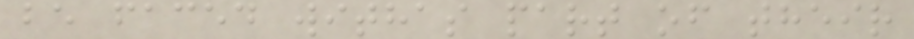be faced withas part of their
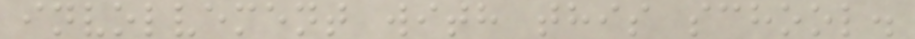involvement with this school.
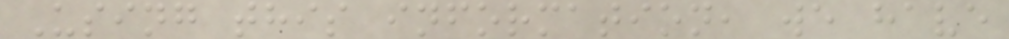Using this information, we have
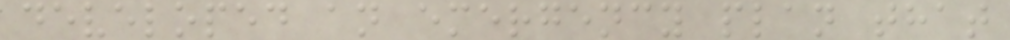developed an emergency plan that
